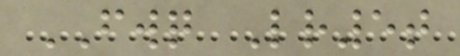FWQ Lr5t
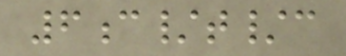6c/t/c
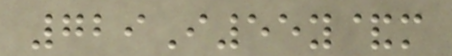729I55y&m
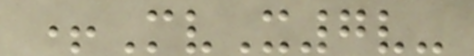+MvX7v-
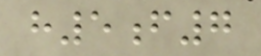h5f7
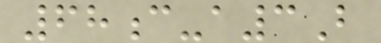68c-a3B
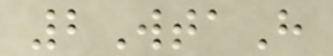2WtaH
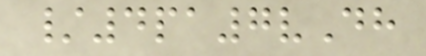/4pa7vDh
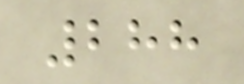288
